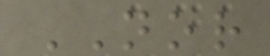NOR
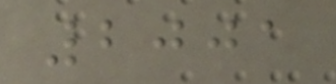2001
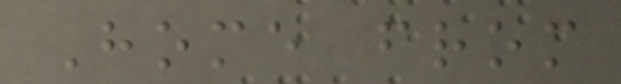Home from
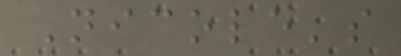Nicole's
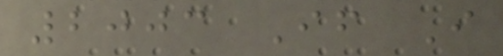2003 If I
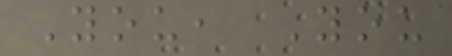You, You
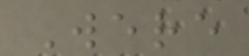Were
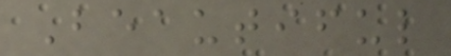Beautiful
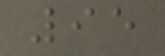95
